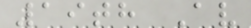19th Av
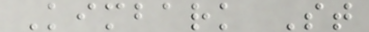Kimbark St
